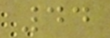44
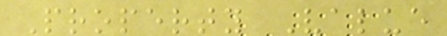Property Value
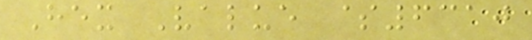Hex Value $6310
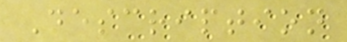Description
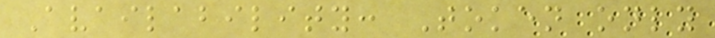Availability: Token only
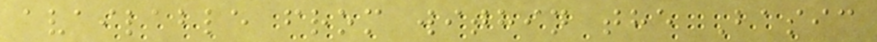available from within the Basic
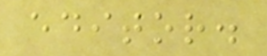editor.
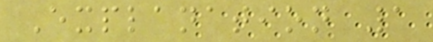Explanation 1
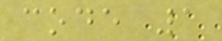code 1
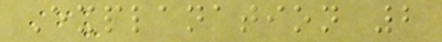Explanation 2
